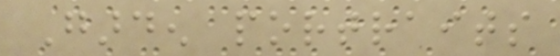Garden portraits
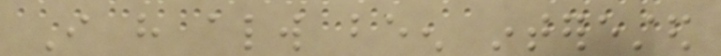I have always been interested
